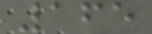165
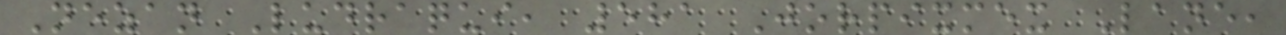Nezan Ludraqui, 581 Jorpixmex Lane,
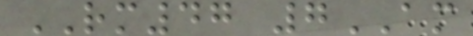RM47 7AM
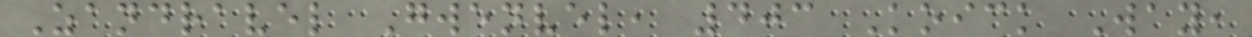Zandravel Gwenvel, 403 Koick Way,
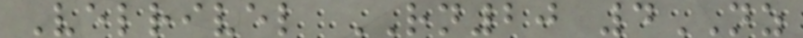Velrivel RN20 4NZ
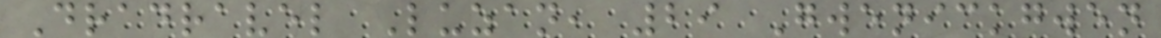Dradravel Luzan, 29 Gwenickgwen
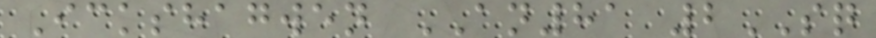Ickshagwen AN81 2SQ
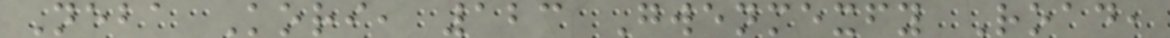Neba Kori, 123 Gwenmexfy Road,
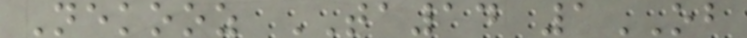Nekooz TA14 1OB
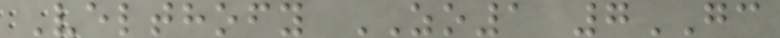Velthofy ZO1 7GC
